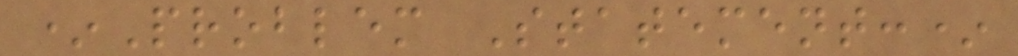*Problem Statement:*
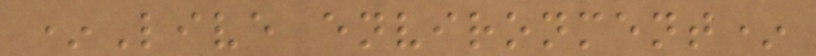*Live environment*
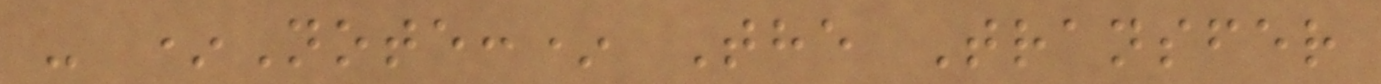- *Note:* The Transfer
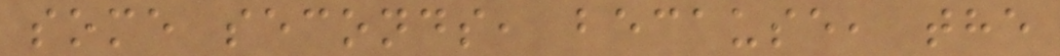some seconds, because, the
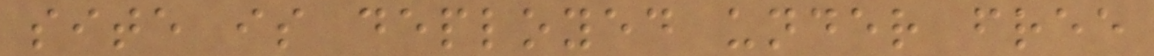site is deployed under free
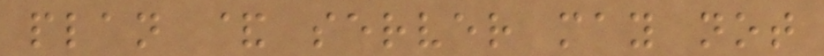plan & server may not
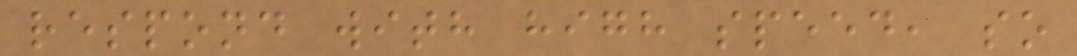respond with high speed, so
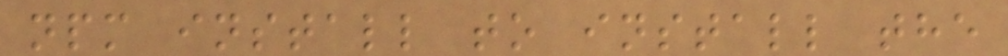npm install to install the
